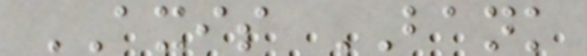AXIS BANK
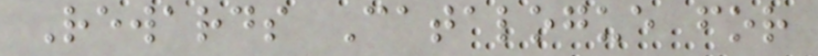Rewards Catalogue for
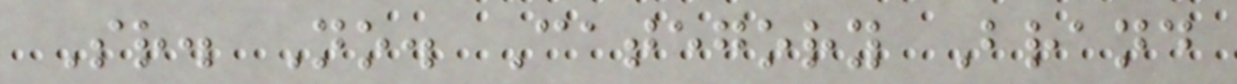Sr. No. Category Brand
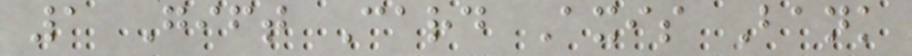1 Gift Card Axis Bank
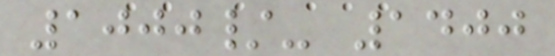1000/- 1400
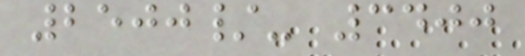2500/- 3400
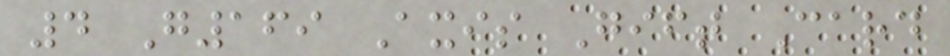4 G169 Axis Gift Card
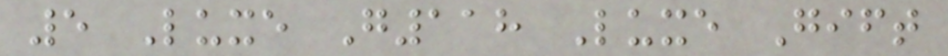5 Luxe G118 Luxe Gift
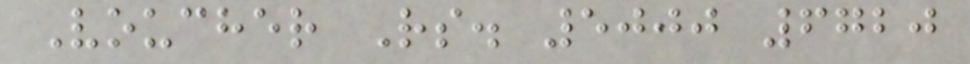Voucher Rs. 5000 6720
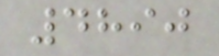4890
